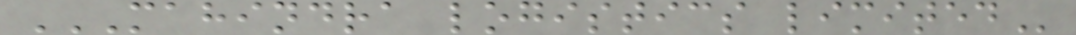MAHINDRA LOGISTICS LIMITED
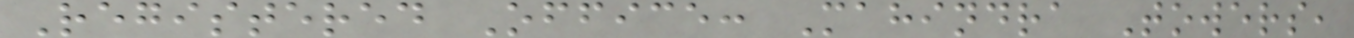Registered Office: Mahindra Towers,
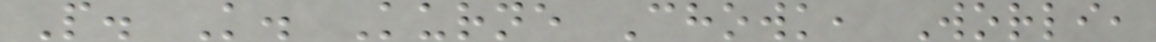P. K. Kurne Chowk, Worli,
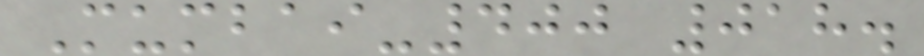Mumbai-400 018.
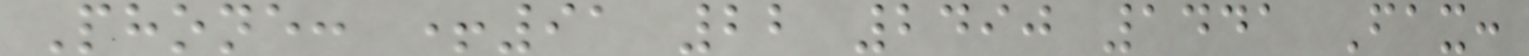Phone: +91 22 2490 1441 Fax:
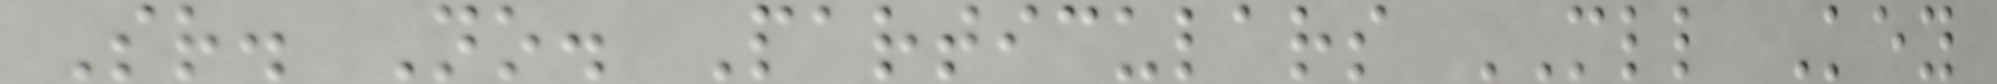Sr. No. Particulars MLL Key
